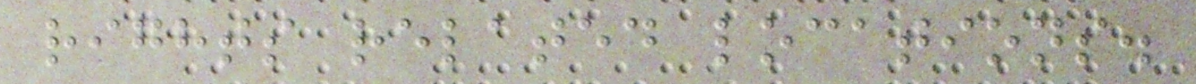rights related locations.
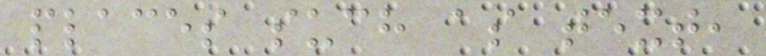places such as text,
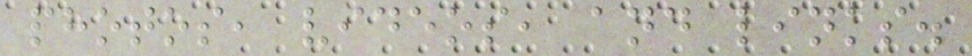photos, videos, and links.
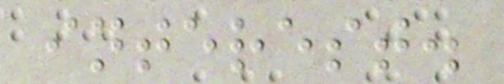interest.
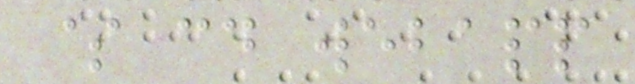$ cd webapp
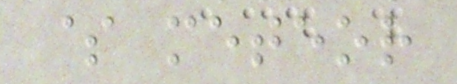$ meteor
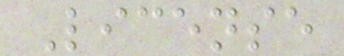License
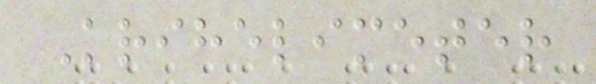Krihelimeter
